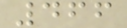466
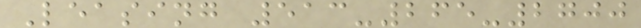Leasing 513-265-2700
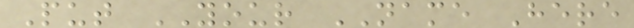Put YOUR NAME Here
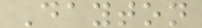Dayton
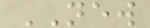NEW
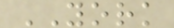YORK
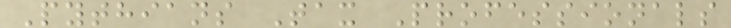Pythians Tax Professionals
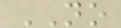NO
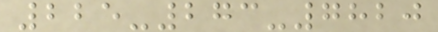225-273-7820
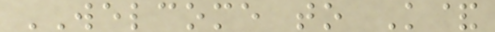WELCOME to K&
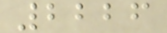2226
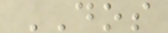DOS
